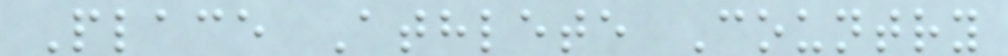Place Athlete Country
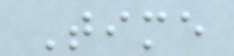Time
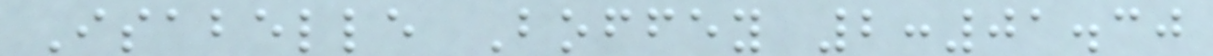Isabelle Boffey 2:01.30
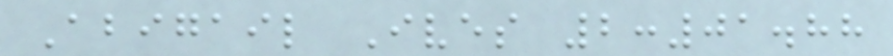Abigail Ives 2:01.88
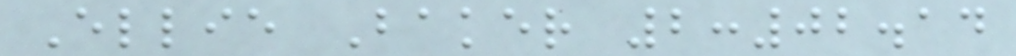Ellie Baker 2:02.14
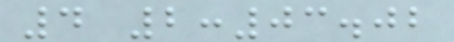4 2:03.02
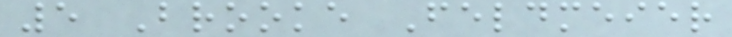5 Brooke Feldmeier
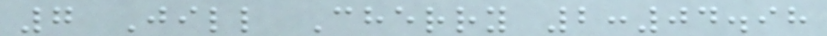7 Jill Cherry 2:04.98
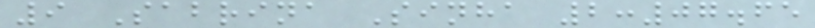9 Sabrina Sinha 2:07.65
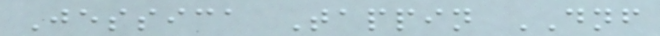Jessica Tappin DNF
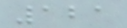121
